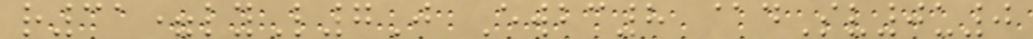r31=lyL7J Ewbc8 @dSv0u0
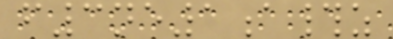f3ne1a#z
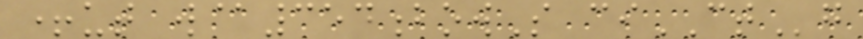+ut w@354bowS ciCTg
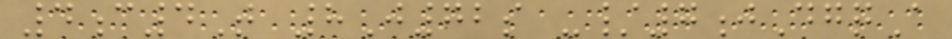4c4T 8J72s -/7jDgqA
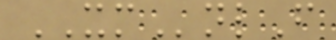XMnlF
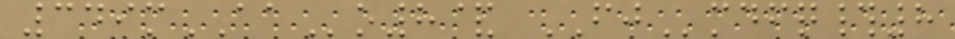349mAAo8& FJmdfq#8
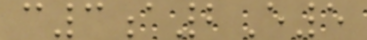c3a2E5
